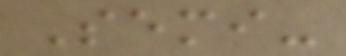Semi-
